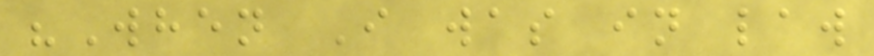"When I was in law
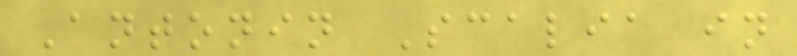Antonin Scalia in
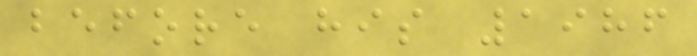before his 1986
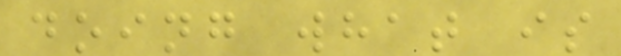doing what is
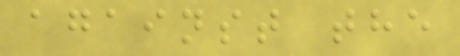against the
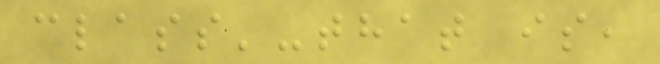class'-that is,
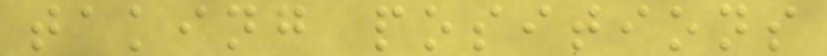taking positions
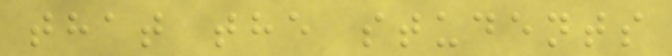that the students
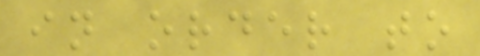in order to
